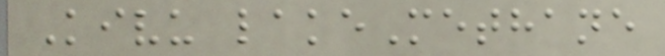Kivu lakeMethane
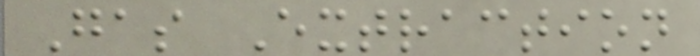Gas Extraction
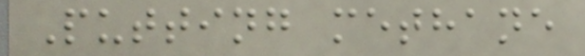Putting methane
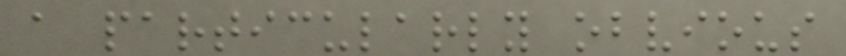a particularly obvious
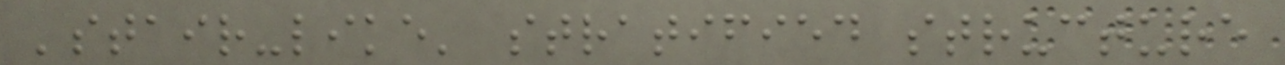'stair-like' stratified structure
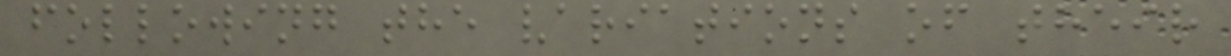following the variations of their
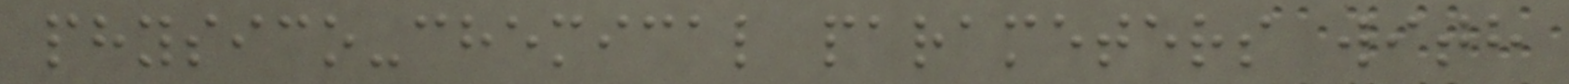physico-chemical parameters with
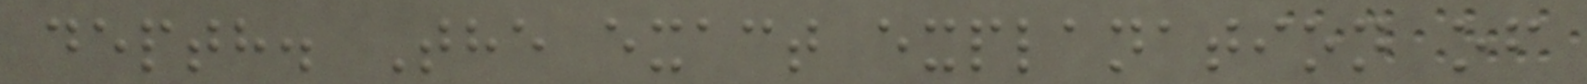depth. The exact explanation of
